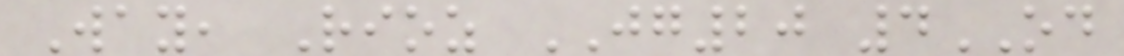Way, Rioz JG20 4OD
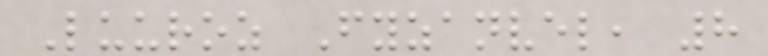Luuroz Fyzanvel, 8
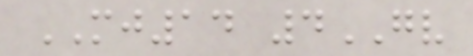MJ14 4GV
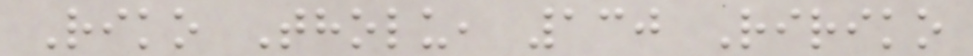Riko Tholu, 130 Ririko
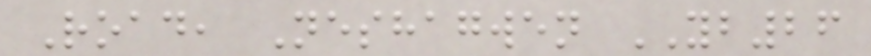Road, Neshagwen YB26
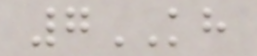7KH
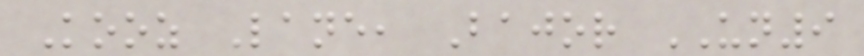Kooz Lane, Bajor UN9
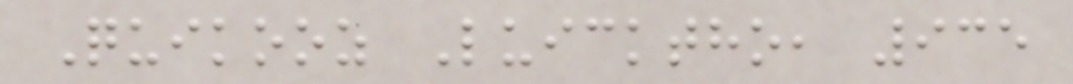Quikooz Luicktho, 935
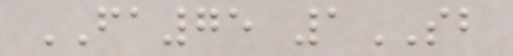FA75 1SB
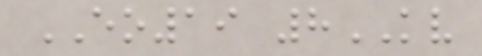EO19 8KV
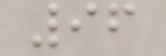96
